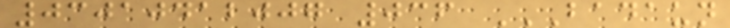03010412007 036 BADAUN
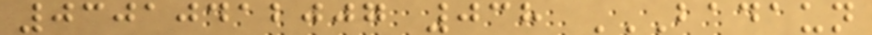03010412007 038 BADAUN
